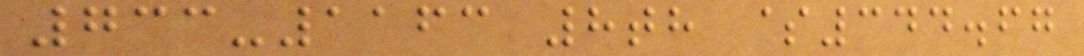733-1163 8th $344.67
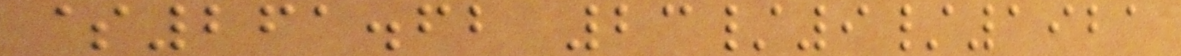$261.62 23/9/1921
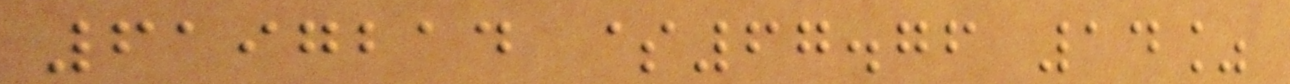6197214 $67.76 14%
